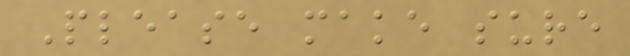Please make sure
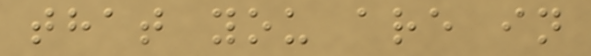that you are in
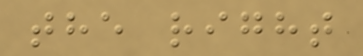the right
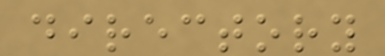directory
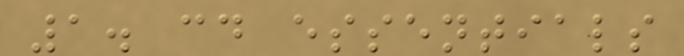1. cd essentials
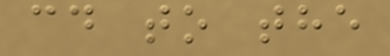cd to the
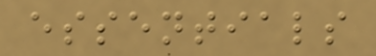essentials
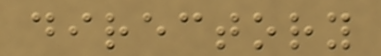directory
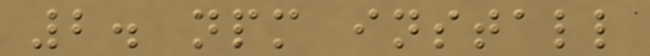2. npm install
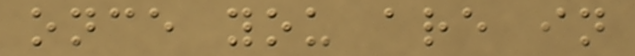once you are in
